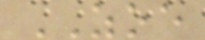ZOE
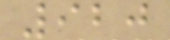920
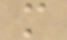m
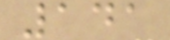141
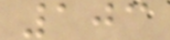103
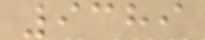9389
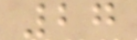27
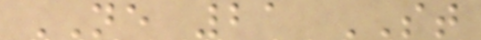NE 21 ST
